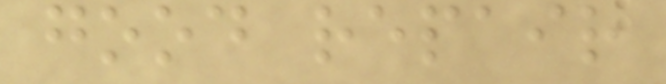good repair
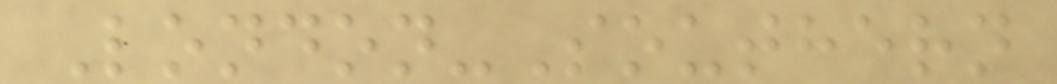London-Southern
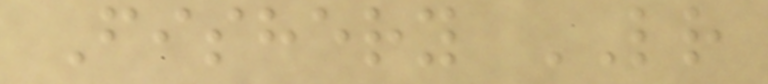Fishery LR
